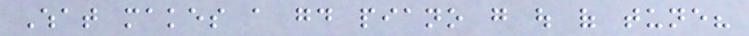What makes a good piano go out of tune?
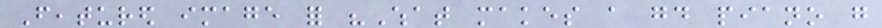Featured image for "What makes a good piano go
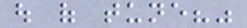out of tune?"
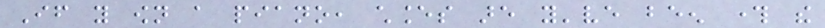If you own a piano, chances are you've been through the
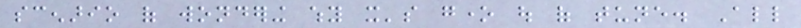scenario of wondering why it's gone out of tune. All
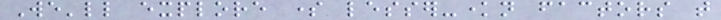We'll explore some lesser-known factors that
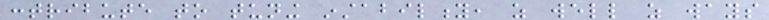contribute to tuning instability, as well as ways
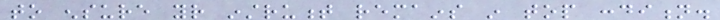to ensure your instrument remains in top condition.
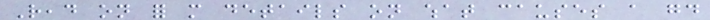Read on for more details on what causes a good
